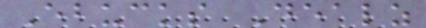Ebucks Dealz
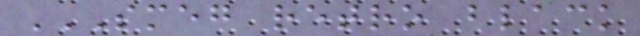SMEG RETRO BLACK
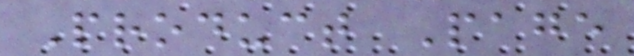Product Page
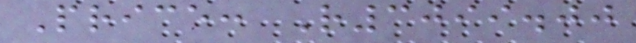Price: R3099.00
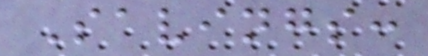Savings:
